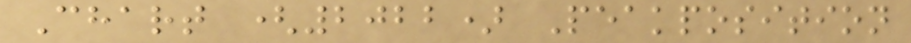Chart (2022) Peakposition
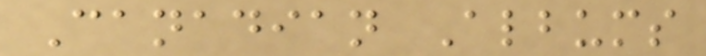Canadian Albums
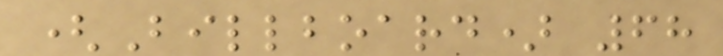(Billboard) 68
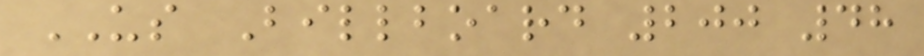US Billboard 200 48
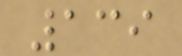139
